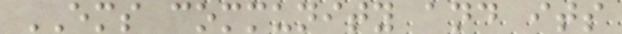EMS community and its
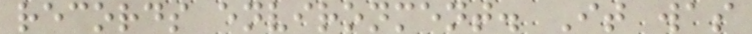records environment. It was
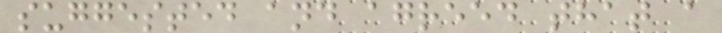suggested and agreed that a
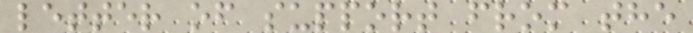letter of support from the
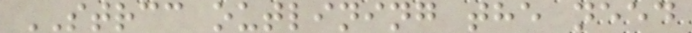STRCC outlining the need
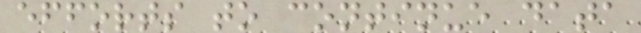efforts to continue data
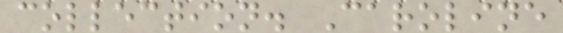collection. Caroline
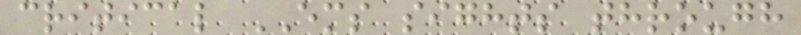critical EMS sights through
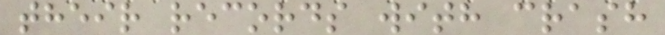their records with crash
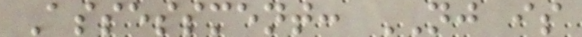Assessment: NJ is
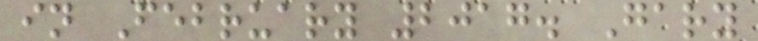in February 2017. Gary
